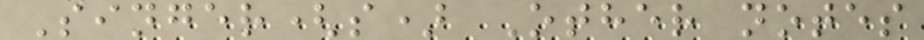Singer(s) Other notes
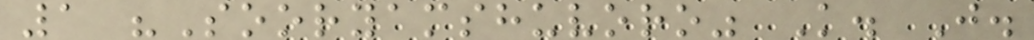1 "Sooryamshuvoro" K. J.
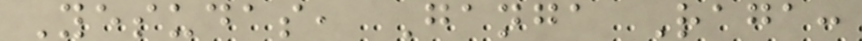Yesudas, Ganga Raga:
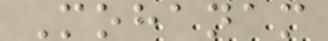Mohanam
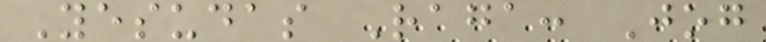Yesudas Raga: Jog
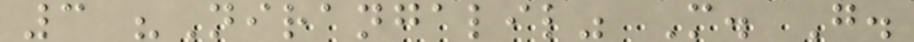3 "Nirangalil" M. G.
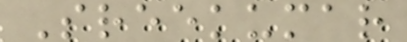Sreekumar
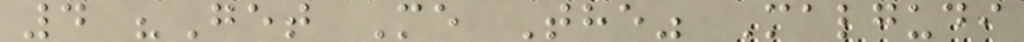4 "Get Me The" Malgudi
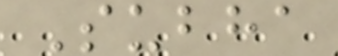Subha
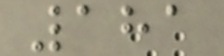181
